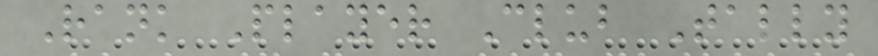Rank Player Club Tally
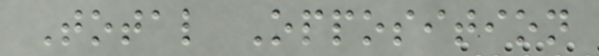Total Opposition
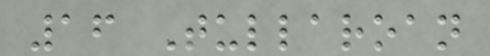16 Tullaroan
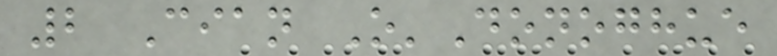2 Cian O'Donoghue
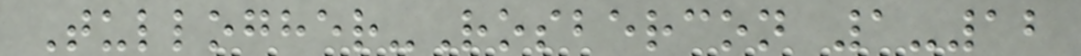Tullogher-Rosbercon 1-12
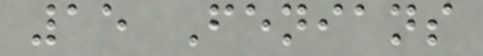15 Fenians
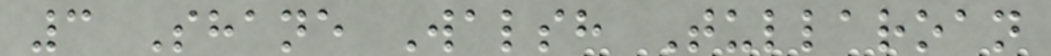3 Shane Walsh Tullaroan
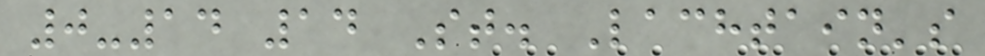0-14 14 St. Lachtain's
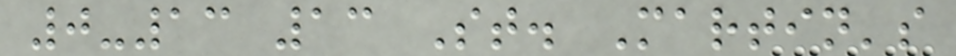0-13 13 St. Martin's
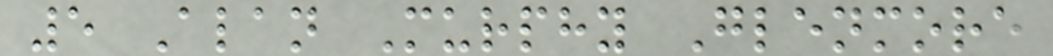5 Alan Murphy Glenmore
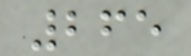265
